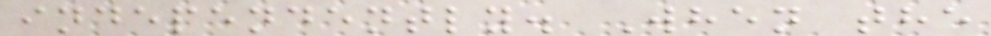independently. When the
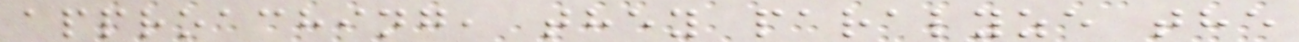approaching, they paralyze the
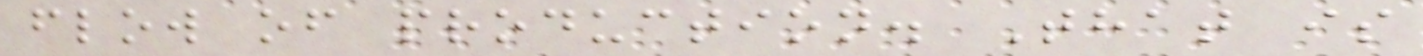flow of production. That is
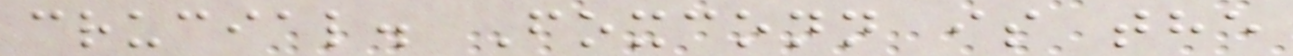crucial. Foxconn is the
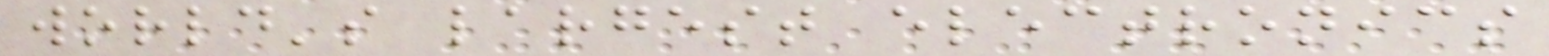world's largest electronics
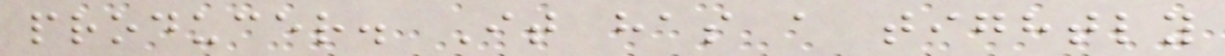producer. It has a tightly
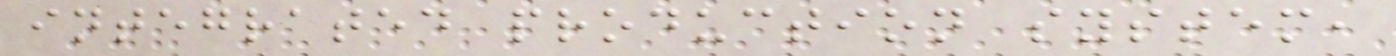integrated production system,
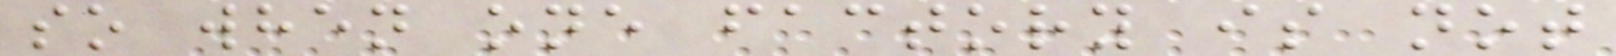so when one factory is not
